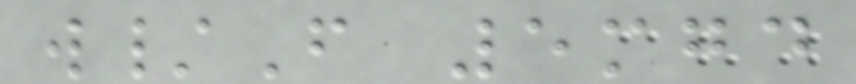w/F 5mgd
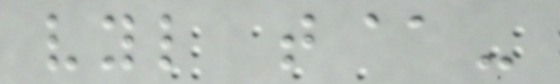vyl t@-
